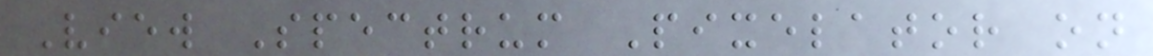View Spectrum Pixelator on
